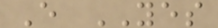E YES
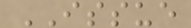ISSUE
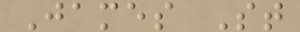James St
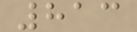813
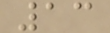13
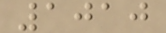1010
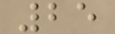25
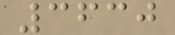3630
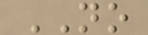NO
